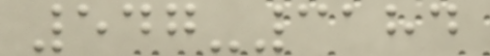547-3184
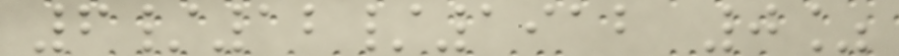6/12/1912 0%
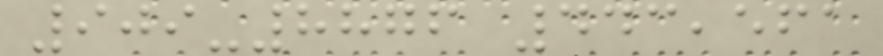909-8876 443,561
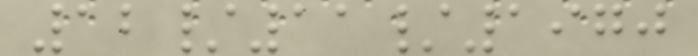12/11/1970
